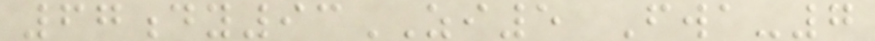67dy93ZI5 Fwa-7
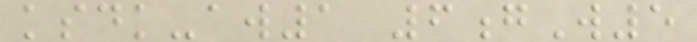ksdk-aw1 6gW5
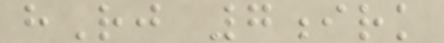hRj 7irk
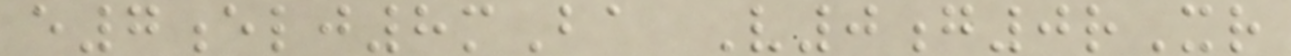e7elj8mBa V0g0rXr
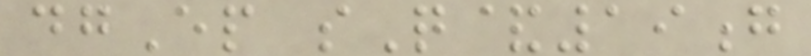dgEp sQ&19g
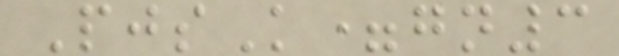PjsK=gn3
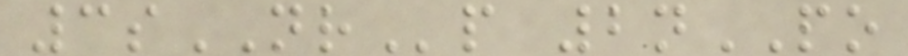3sNRp 2nPO
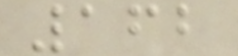162
